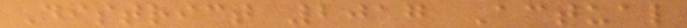District 2017 Actual
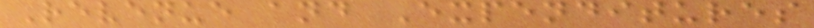Revenue and Expenditures
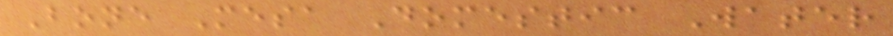Bone Mesa Domestic Water
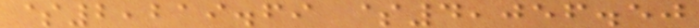$2,219.69 $4,056.50
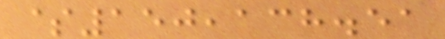$150,138.51
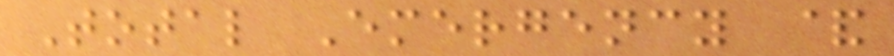Total Emergency &
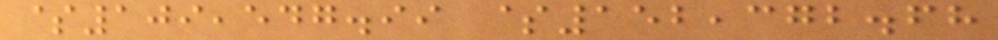$109,547.99 $152,372.68
